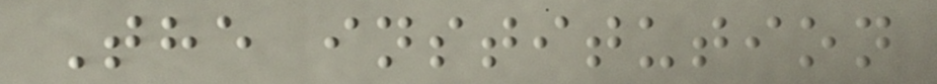The institution
